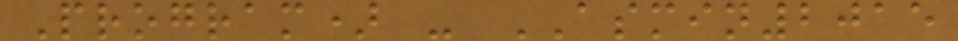Program) - ASMIN2015
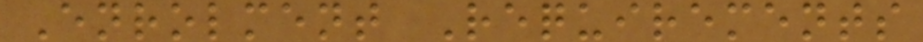Enrolment Requirements
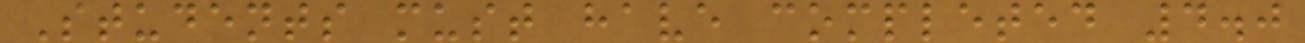Students must have completed 4.0
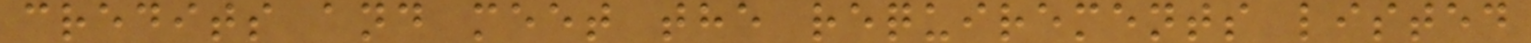credits and meet the requirements listed
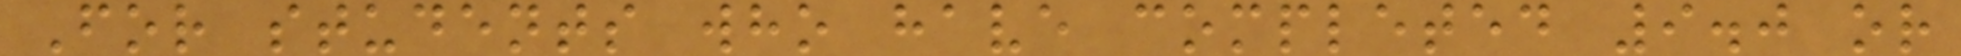For students who have completed 9.0 or
